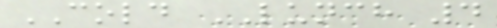COLD LUNCH 4
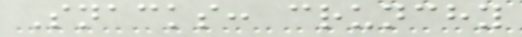Snacks: crunchy
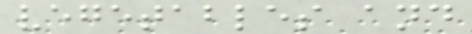vegetables and
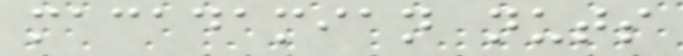macadamian nuts
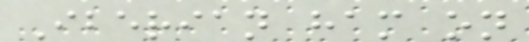Iberian ham on
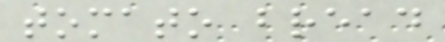tomato bread
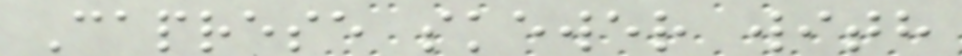Caprese skewer with
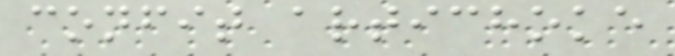confit artichoke
